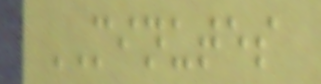MINUTES
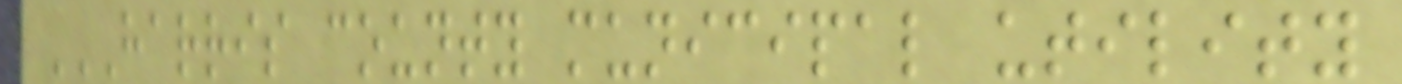HARRIS COUNTY MUNICIPAL UTILITY
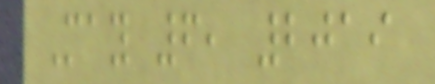May 6, 2019
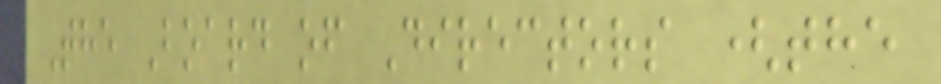The Board of Directors (the
